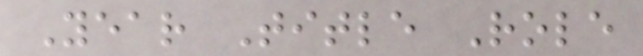Year Title Role
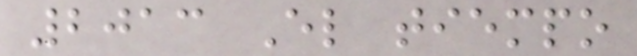2013 El tiempo
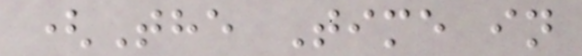(The Time in
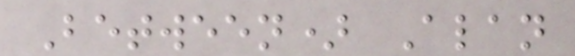Between) Alan
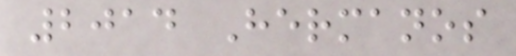2014 Hermanos
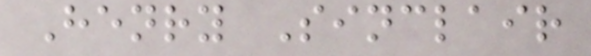Henry Sinclair
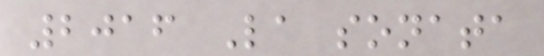2016 La sonata
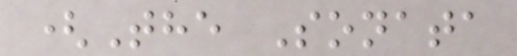(The Sonata
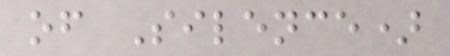of Silence)
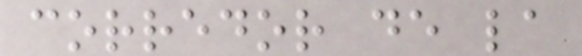corredor de la
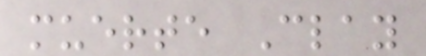muerte Clay
